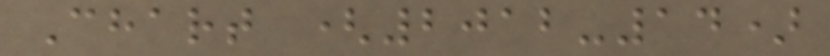Chart (2012-14)
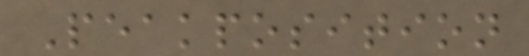Peakposition
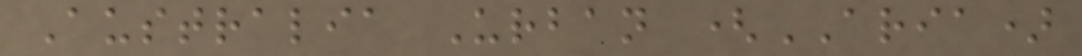Australia Urban (ARIA)
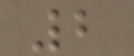2
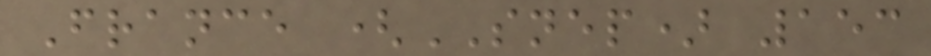France (SNEP) 153
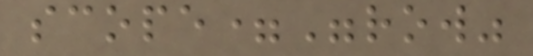scope="row"
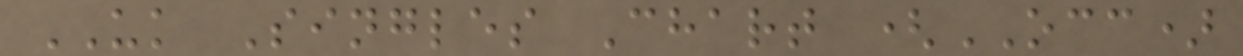UK Singles Chart (OCC)
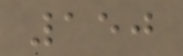150
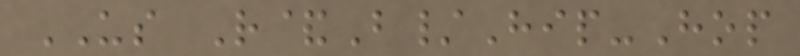US R&B/Hip-Hop
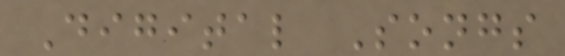Digital Songs
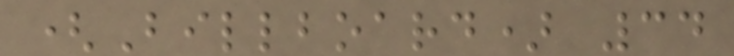(Billboard) 34
